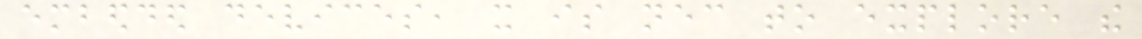embedded devices, it is necessary to explore the
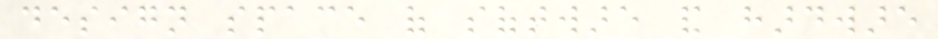design space of software and hardware
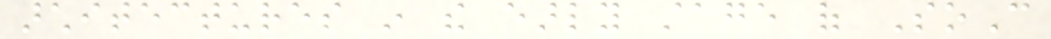architectures in the early stage of SoC
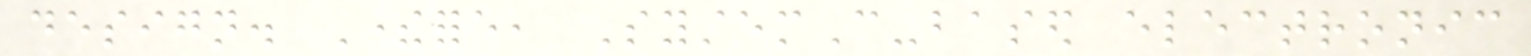design. Therefore, SystemC-based electronic
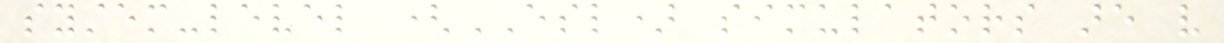system-level (ESL) simulators are very
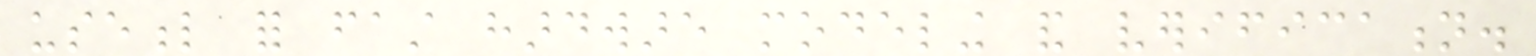useful for fast hardware modeling and verification.
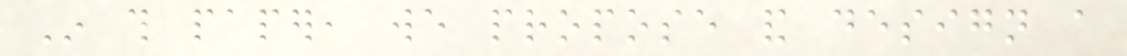In this paper, we propose and design a
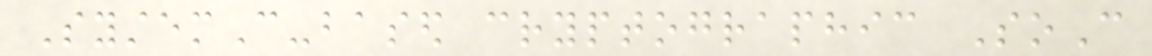SystemC-based cryptographic SoC
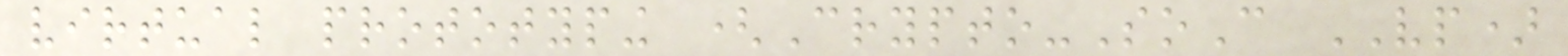virtual prototyping (Crypto-SoC VP)
